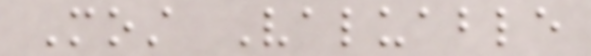Most Valuable
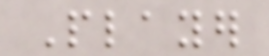Player
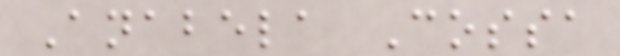Anabela Cossa
